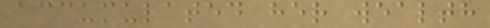accumulated her wealth
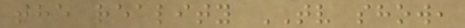the reality TV show,
